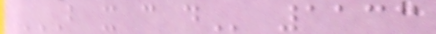B X C D 1133
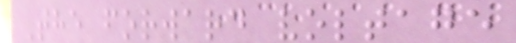The forward voltage
